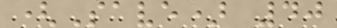(Save) 40
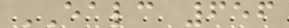EALC 656
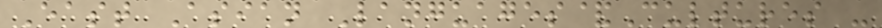East Asian Languages&Cultures -
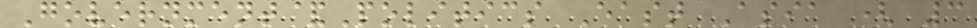Government&Politics East Asia ( 3
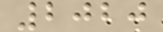2020
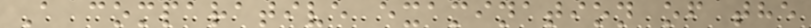A comparative examination of the
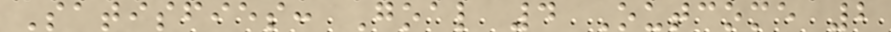Satisfies: Goal 4 Outcome 2
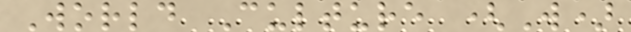World Culture (W)
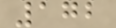172
